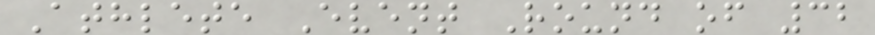Athlete Event Round of 32
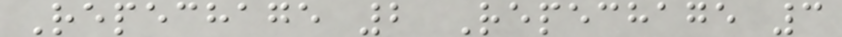Repechage 2 Repechage 3
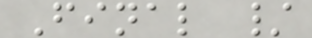Final /
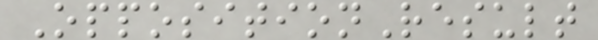OppositionResult
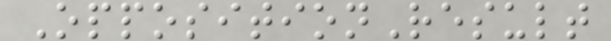OppositionResult
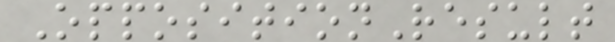OppositionResult
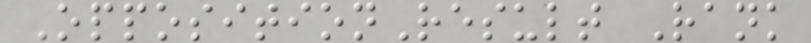OppositionResult Rank
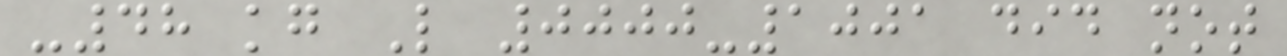-48 kg L 0000-1001 did not
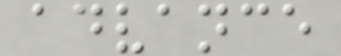advance
